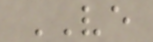VE
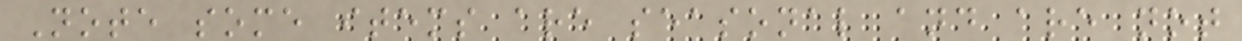Note some items are seasonal and are not
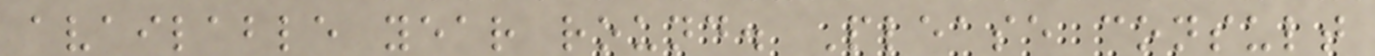available year round. Please consult
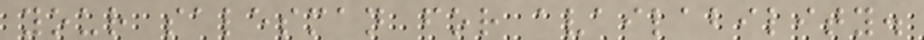your salesman for availability.
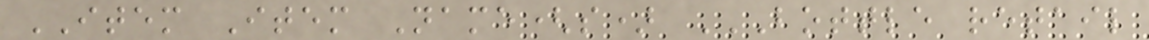ITEM Item Name(s) BOTTLE RETAIL
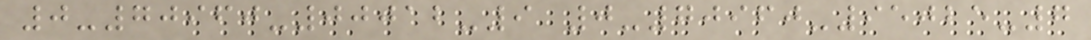0-70960-00012-9 0-70960-95025-7
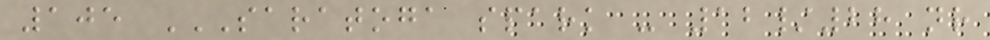105 SARATOGA SPARK - 12/28 NR
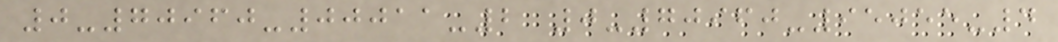0-70960-00011-2 0-70960-95055-4
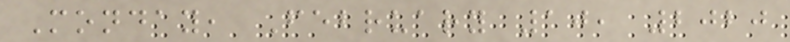Monday, February 10, 2020
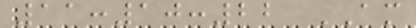11:10:22 AM
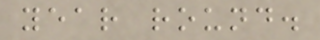year round.
